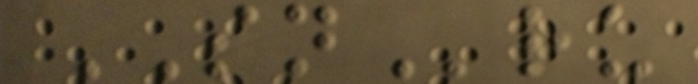SNru
